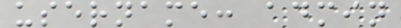username: admin
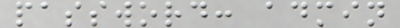password: admin
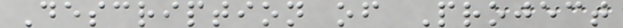Description of Project
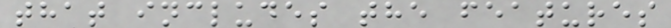that includes the features
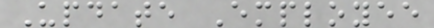Update Employee
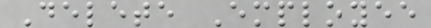Delete Employee
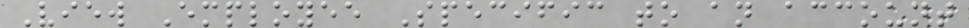View Employee Specific to an account
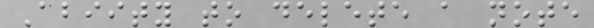Abiity to delete a note
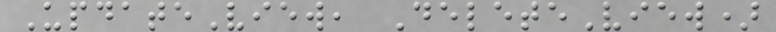UpdateView, DeleteView)
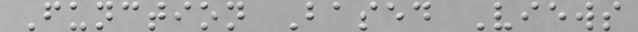Function Based Views
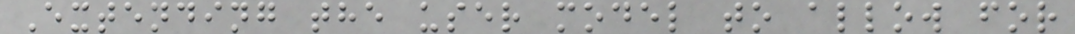Extending the user model to allow for
